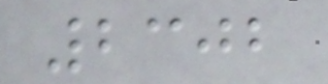2302
